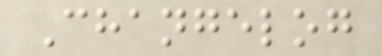Changelog
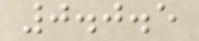0.0.5
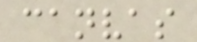canvas
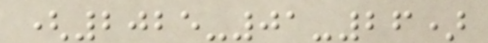(2025-01-26)
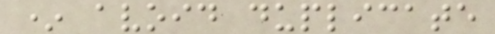* avoid duplicate
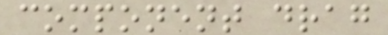component drag
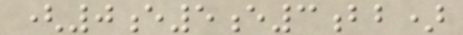(0e5e3bb)
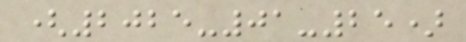(2025-01-25)
